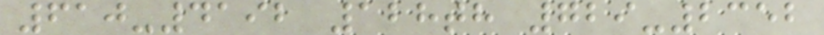610-4192 128th 729-2352
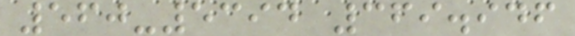560-5394 369.946
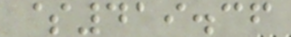$419.36
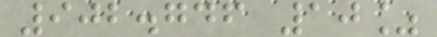902.746 10%
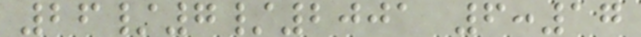26/7/2001 6:17
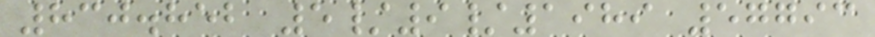830.852 5/9/1989 57793
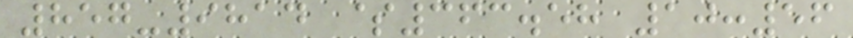857-9814 $363.58 10:56
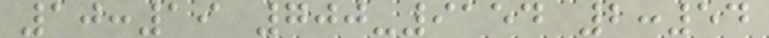10:19 700-9154 2:54
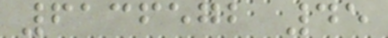6136572 45
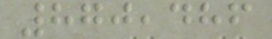870,486
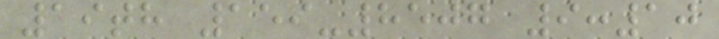19th 159-8507 9:10
